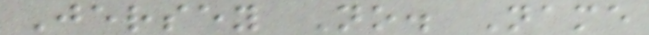Jersey No. Name
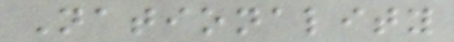Nationality
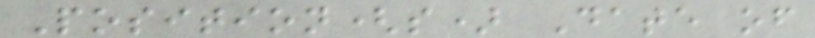Position(s) Date of
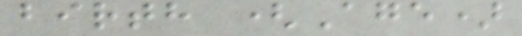birth (Age)
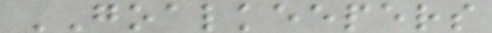GOALKEEPERS
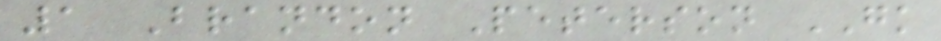1 Brandon Peterson GK
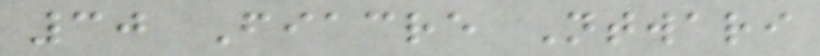30 Fiacre Ntwari
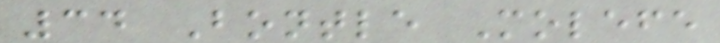34 Bontle Molefe
